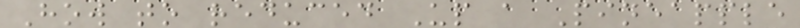How to reduced Up a Pineapple
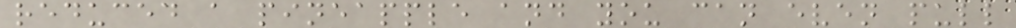reduced a pineapple and you can even pull
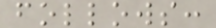follows:
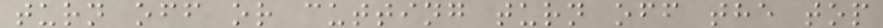turn off or cutting turn off the top
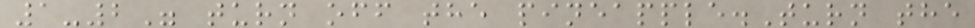1-2" turn off the pineapple.Turn the
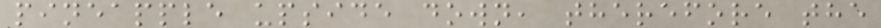pineapple upside down, therefore the
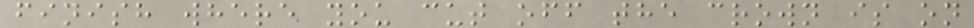finish where you cut off the crown is on
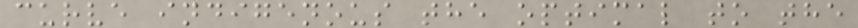curve indigenous the optimal to the
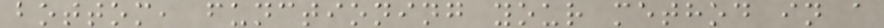bottom, functioning your method in a
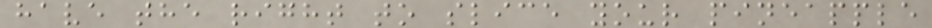have the right to slice your pineapple
